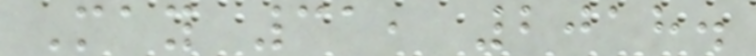May 31, 2018.
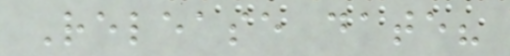Release date?
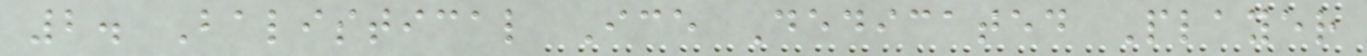2. Balistical Ice Dedicated Player
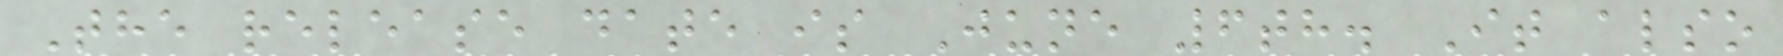The release date is June 6th. It also
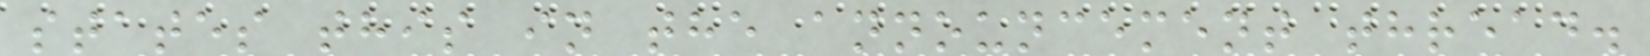states this in the announcement thread.
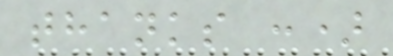thanks :)
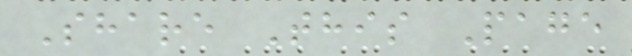Share This Page
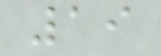19
